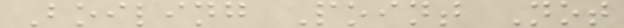Boiling Point Not
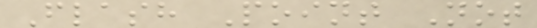Flash Point Not
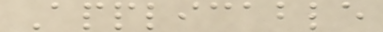Applicable
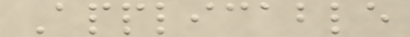Applicable
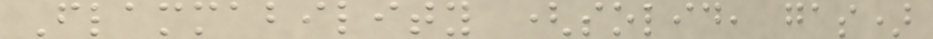Flammability (solid, gas)
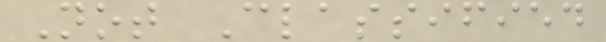Not Classified
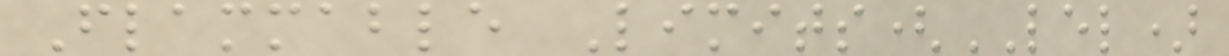Flammable Limits(LEL)
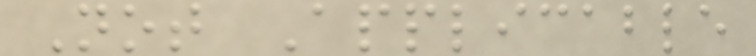Not Applicable
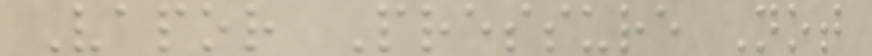Vapor Pressure Not
